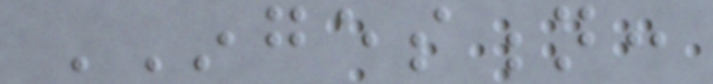INGESTION:
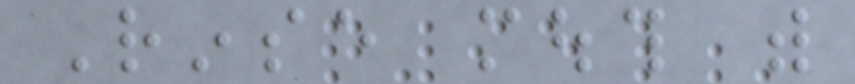Rinse mouth with
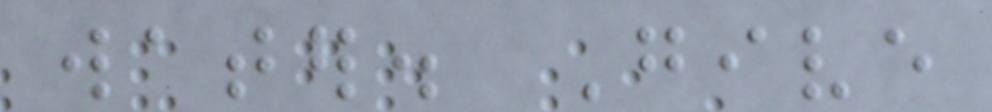water. Give
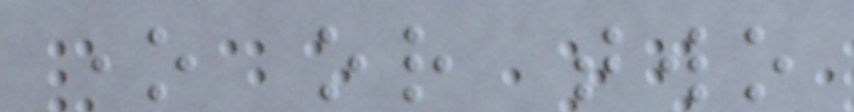one or two
